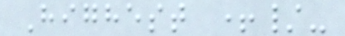Highest +/-
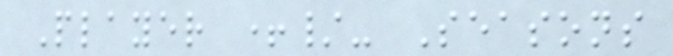Player +/- Seasons
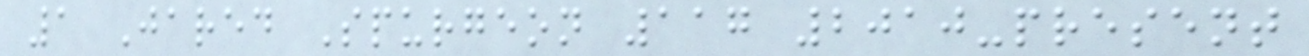1 Jared Spurgeon 117 2010-present
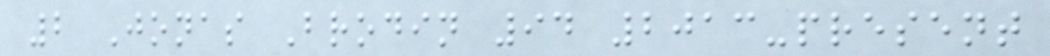2 Jonas Brodin 94 2013-present
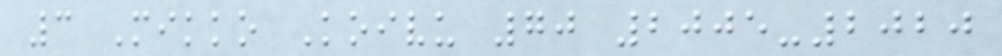3 Mikko Koivu 70 2005-2020
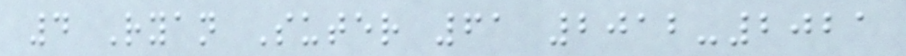4 Ryan Suter 61 2012-2021
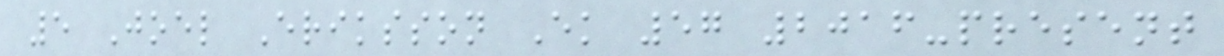5 Joel Eriksson Ek 57 2016-present
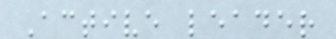Active leader
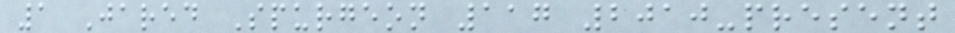1 Jared Spurgeon 117 2010-present
